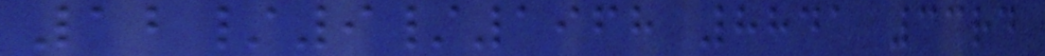12/9/1968 8841 33rd
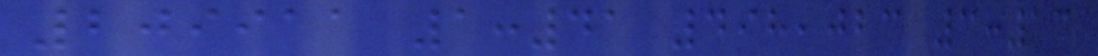209911 1:41 498,023 3:13
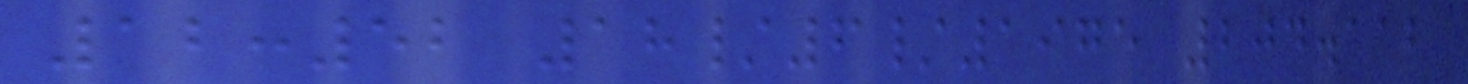12:52 18/6/1975 204.112
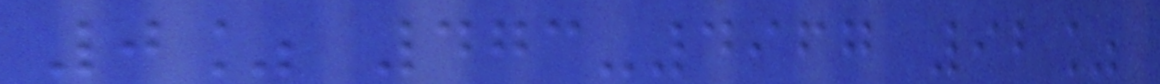0% 473-4967 92%
